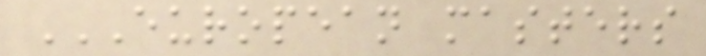EUROPEAN MASTERS
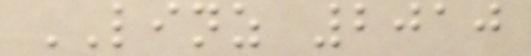LINZ 2010
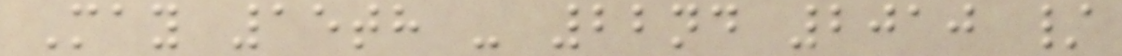May 15th - 22nd 2010 /
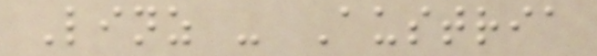Linz - Austria
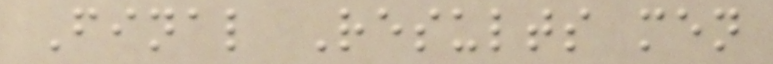Final Results men
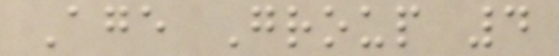Age Group 4
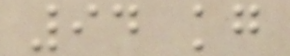94 kg
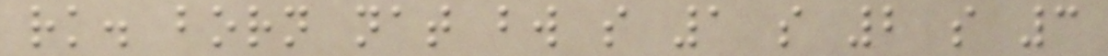rk. born nat bw s 1 s 2 s 3
